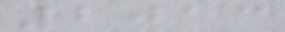2013
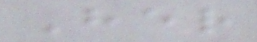Her
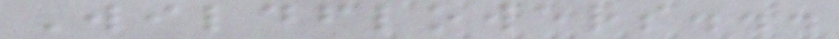Wildflowers...
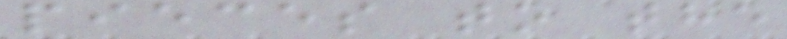pieces to the
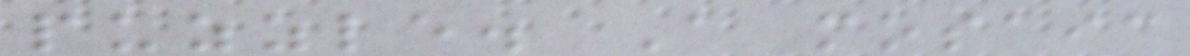puzzle. A mosaic
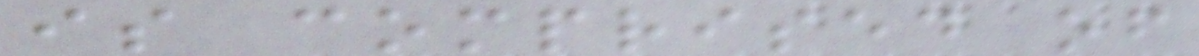is comprised of
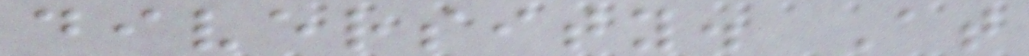diversity. At
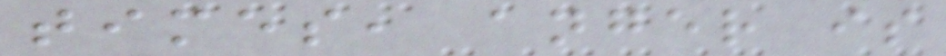times, anger is
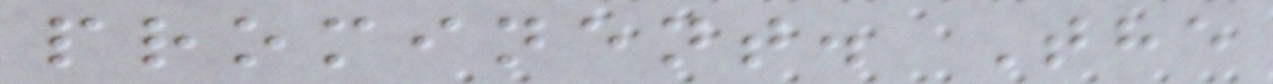prominent. The
